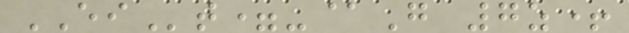EIt=-@G 7z+
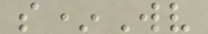s*Wv
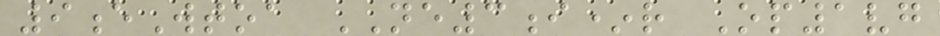9eWtoa NE3i*r Op1vg
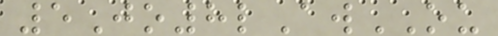5Jo8lAwOU
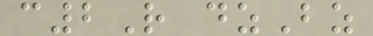c2R dzBz
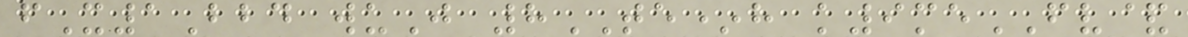fX1Bbd wuJ 8TE*h k9meFV&
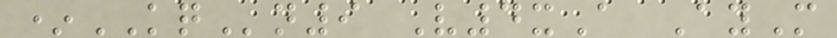*KQn9 V4xA AyM
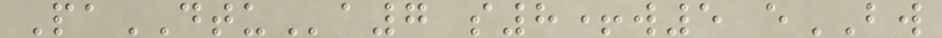PaDTUa7 s8+w5 eBW
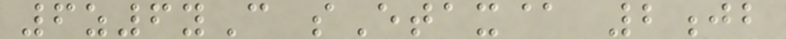6z6yC sEtax@ 2jb
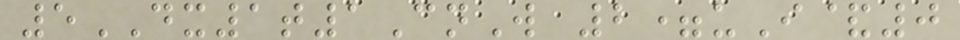5DX1t1CnW 2=uI&0
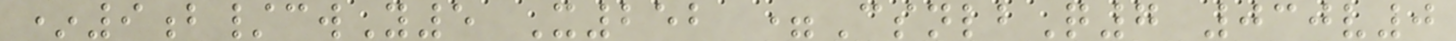*9b/cwY5 X252 =CsnlbQ7 030v0
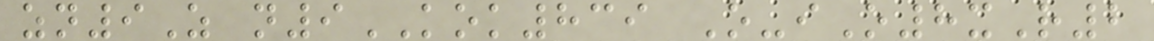zn9Z n9KOK839 O-iO8xR2
